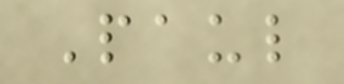Paul
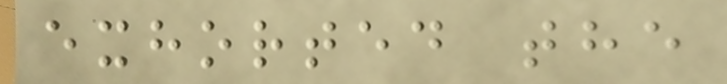exhorted the
